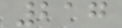217
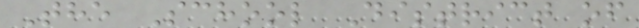The School District of
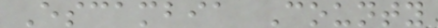Escambia County
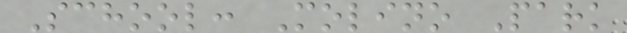School: Molino Park
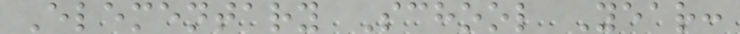Elementary School Year:
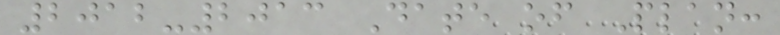2012-2013 Date of Plan:
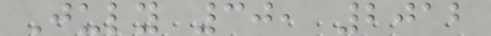July 30, 2012
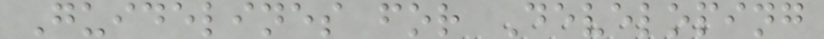Guidelines for Developing
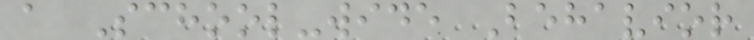a School-wide Behavior
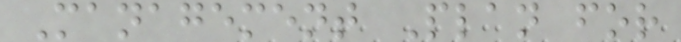Management Plan for
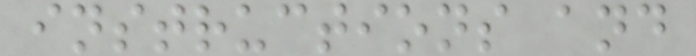instructions and
